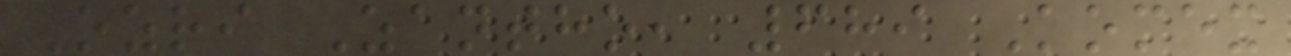Ozri Zantho, 689 Komex
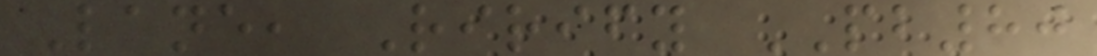Lane, Rirify PB80
